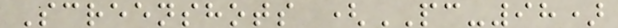Screenshots (PC-98)
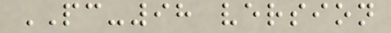PC-98 version
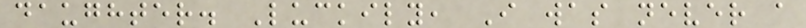daughter. Luckily, I was never a
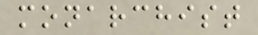monarchist
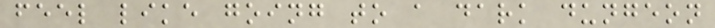feel like going to a dark dungeon
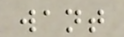want
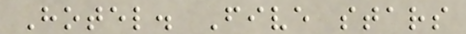Hotel. Five stars
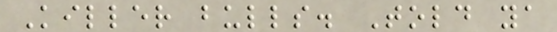Killer bulls. Told ya
